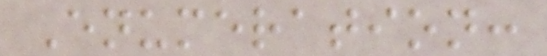Enumeration:
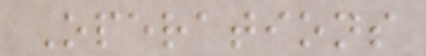Operations
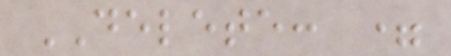DELETE: =
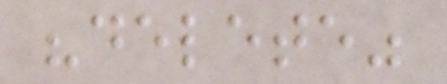"delete"
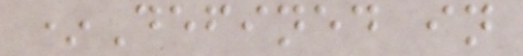*Defined in
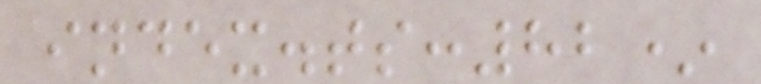index.ts:82*
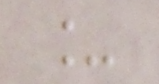_
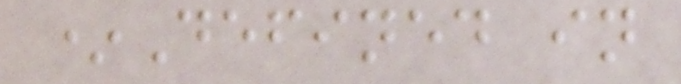*Defined in
